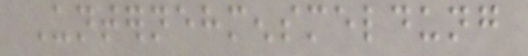Unternehmensmeldung
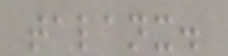talanx.
